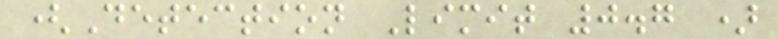(Detection Limit 0.7 )
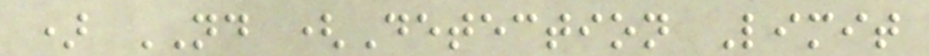) ND (Detection Limit
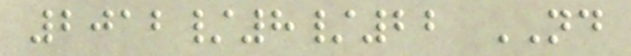2012/8/22 ND
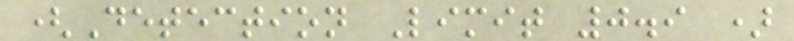(Detection Limit 0.9 )
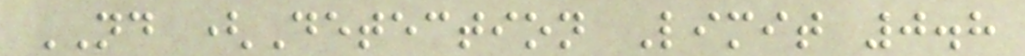ND (Detection Limit 0.8
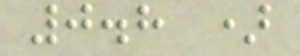0.8 )
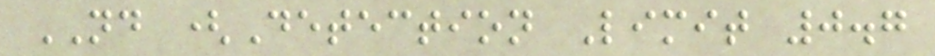ND (Detection Limit 0.7
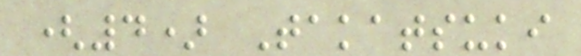(4) Takatsuki
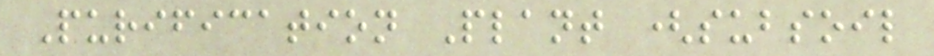Purification Plant (subsoil
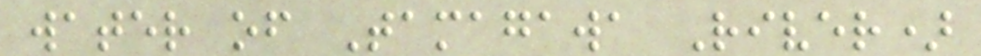water of Tamagawa River)
